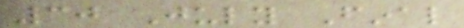30 July Final
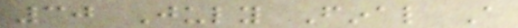30 July Final A
